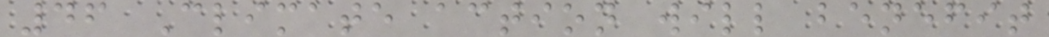46 Climate action will benefit
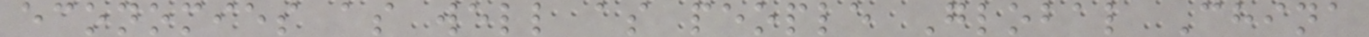economies as well as people Global China
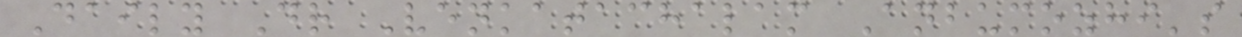Daily Dr Venkatachalam Anbumozhi's
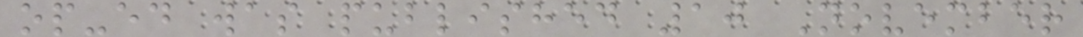op-ed was published 10 November
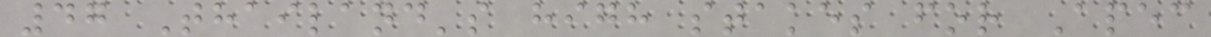47 Thailand's high stakes for Apec
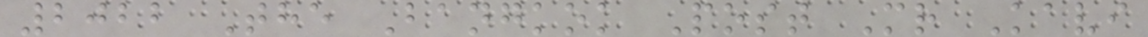2022 The Bangkok Post Mr Kavi
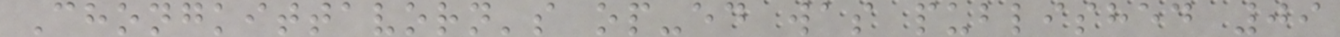Chongkittavorn's op-ed was published 09
